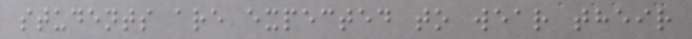students are expected to wear their
